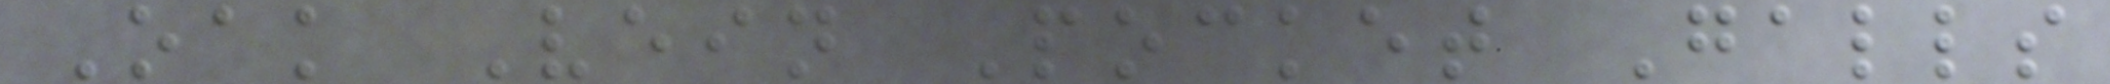Oak Vein Pocket Galls
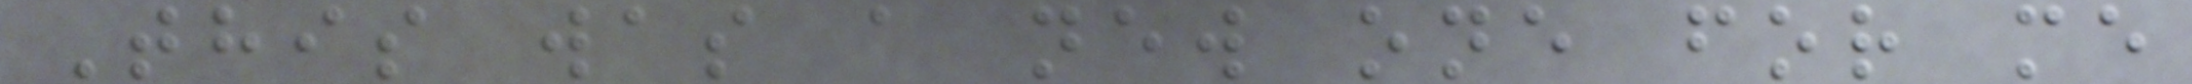This was a new one for me
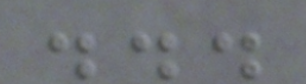...
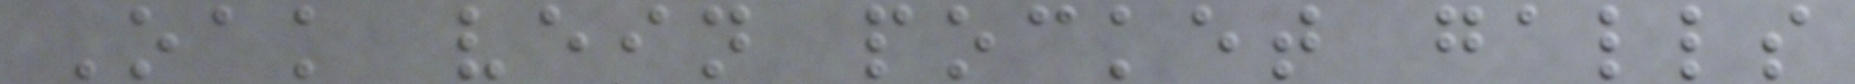Oak vein pocket galls
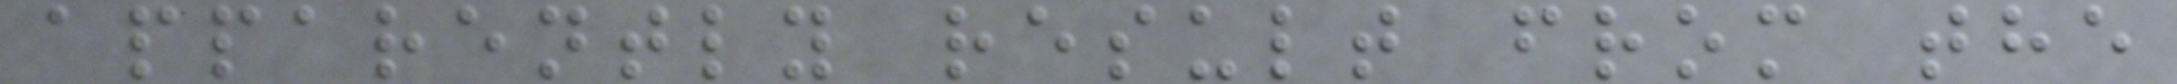apparently result from the
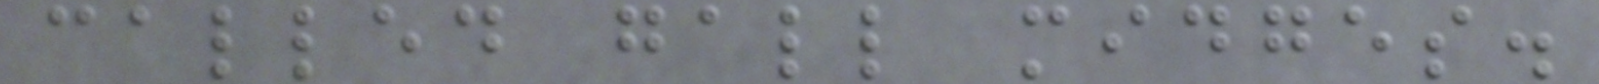called gall midges.
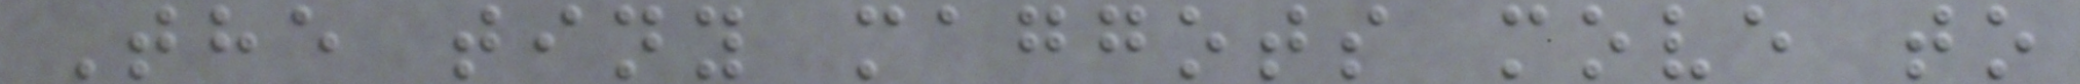The tiny maggots move to
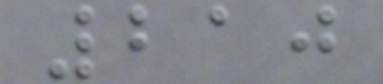210
